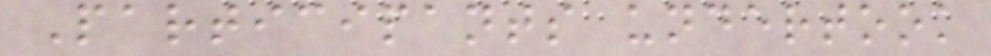Participants undertook
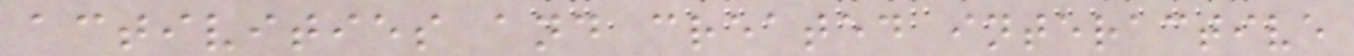activities and created interactive
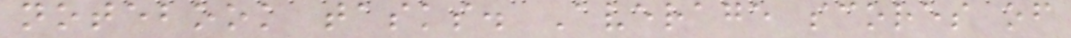notebook tasks. Average scores of
